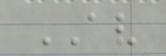AV
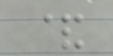&
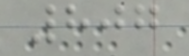807
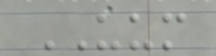UUM
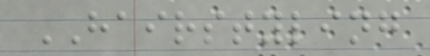HAIRSTYLING
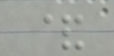&
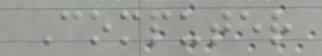Computer
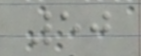50
